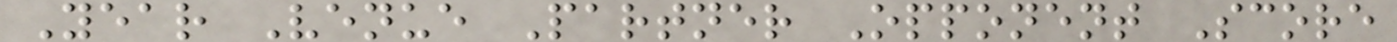Year Venue Partner Opponent Score
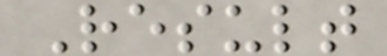Result
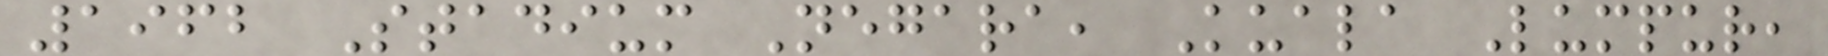1962 Stadium Negara, Kuala Lumpur,
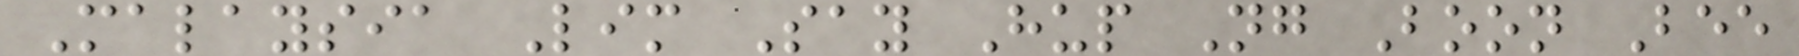Malaysia Lim Say Hup Ng Boon Bee
